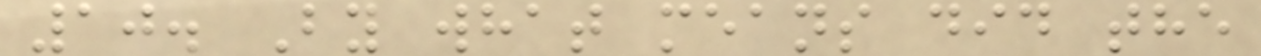10. By what means did the
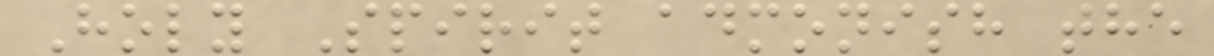Holy Spirit admonish the
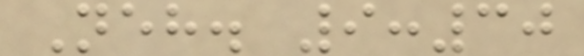Neh. 9:30
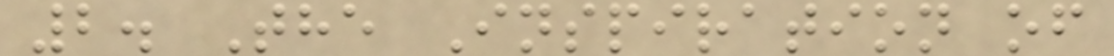2. The Inspiration of
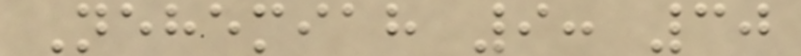Nehemiah 9: 30
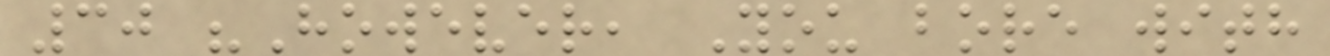30 "However, You bore with
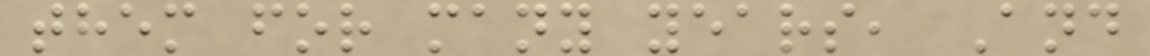them for many years, And
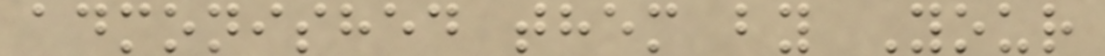admonished them by Your
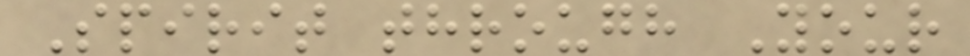Spirit through Your
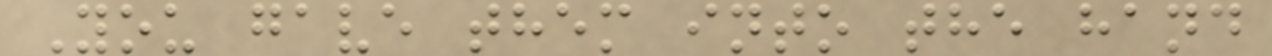You gave them into the hand
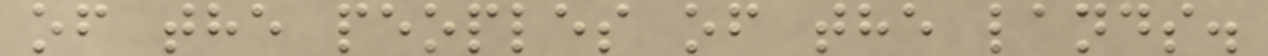of the peoples of the lands.
